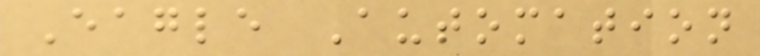Eagle Automation
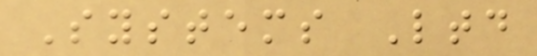Systems Ltd
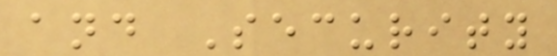and Security
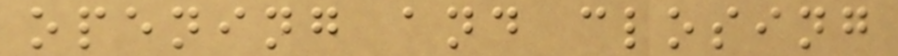opening and closing
